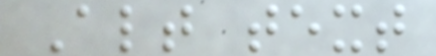Alt text
